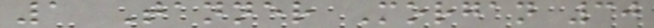1 Tanner Morgan 30
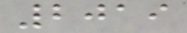2019
